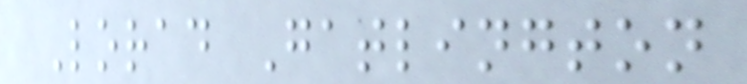Lorad Gatlington
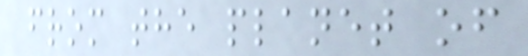from the planet of
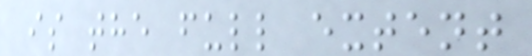is the full extent
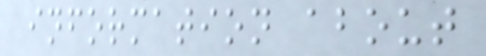information about
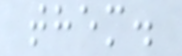them.
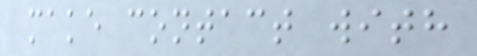make contact with
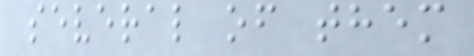several of them
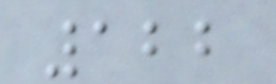122
